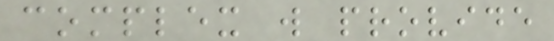complex will provide
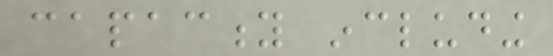capacity including
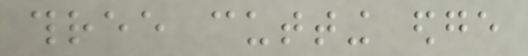three cutting edge
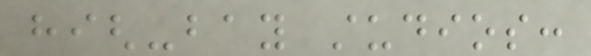high-bay studios:
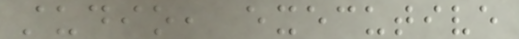studio, executive
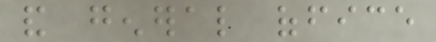and general office
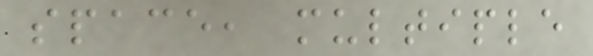space, multiple
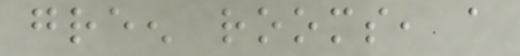green rooms, a
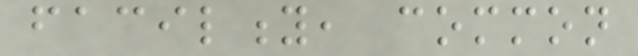facility, common
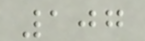107
